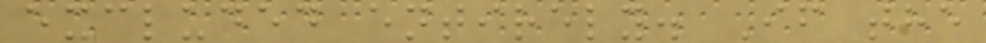excluded entirely. If the
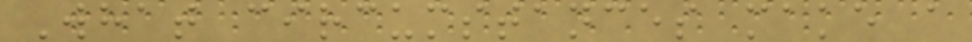What circumstances make a
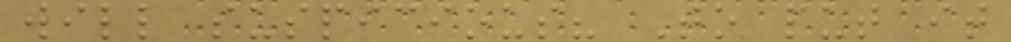will suspicious? To put it
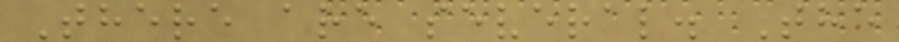There are several. The
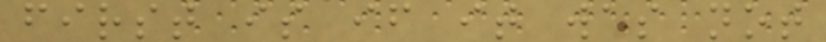first is if it was not
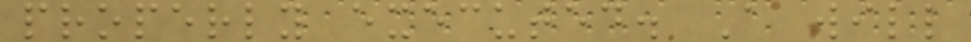properly executed. A will
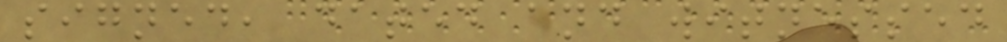signed, dated and witnessed
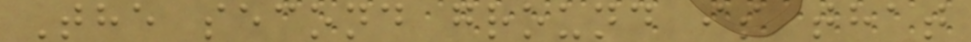The second ground is that
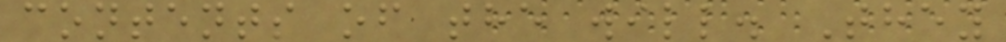contents of the will. They
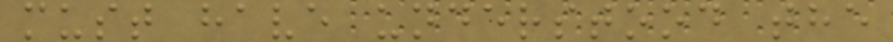must have understood the
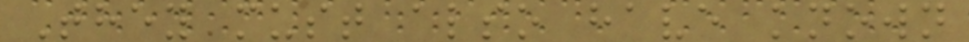They must also have known
